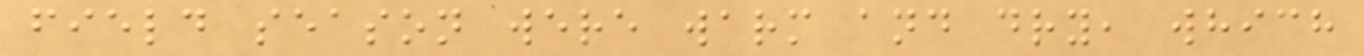field season were warm and dry, which
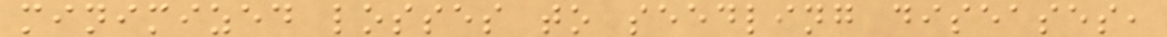minimized losses to seedling diseases,
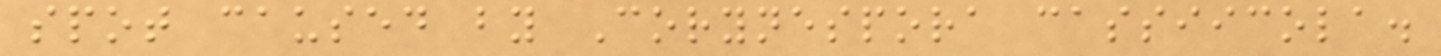spot caused by Corynespora cassiicola.
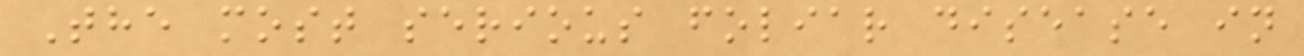The most serious foliar disease in
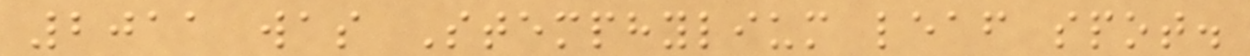2011 was Stemphylium leaf spot.
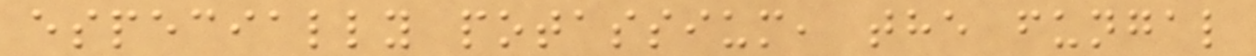especially potassium, the fungal
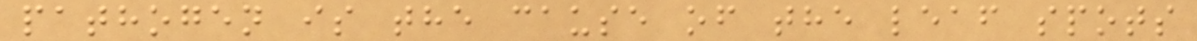pathogen is the cause of the leaf spots
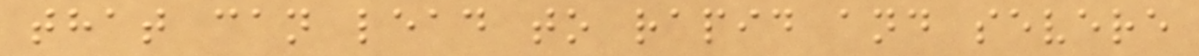that can lead to rapid and severe
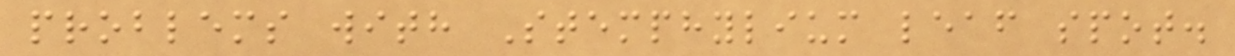problems with Stemphylium leaf spot.
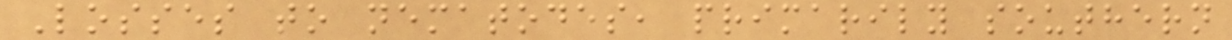Losses to nematodes, primarily southern
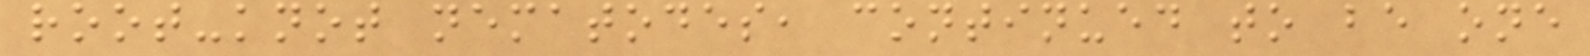root-knot nematodes, continued to be one
